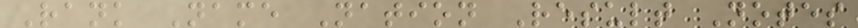Rank Name Nation Result Notes
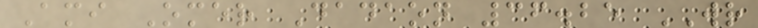Ami Omer Dadaon 36.25 WR
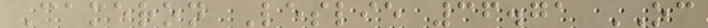Cameron Leslie 36.71 OC
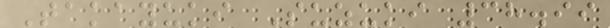Takayuki Suzuki 38.99
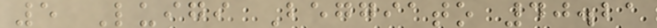5 Luigi Beggiato 40.21
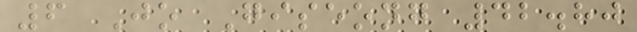6 Jo Giseong 42.80
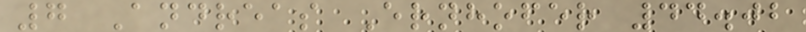7 Andreas Ernhofer 44.02
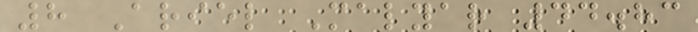8 Ariel Malyar 44.83
